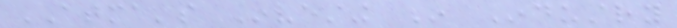ATMA's Investing In Industry
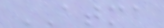ATMA
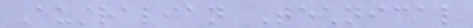Australian Technical
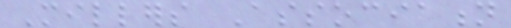Millers Association
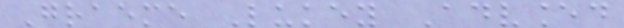Graeme Lukey Advanced
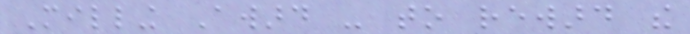Milling Award - to reward the
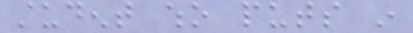student who puts in
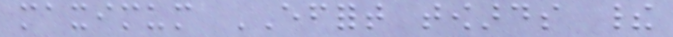maximum EFFORT towards their
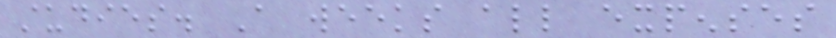studies. A weeks all expenses
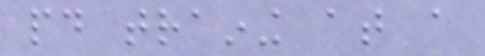paid training at a
